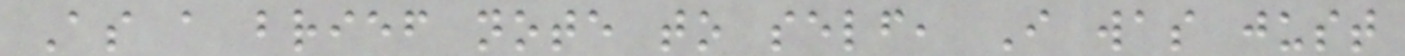As a brief note to self, I was just
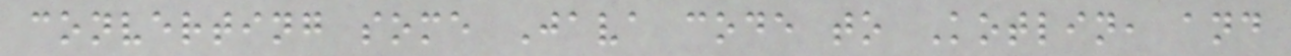converting some Java code to Kotlin, and
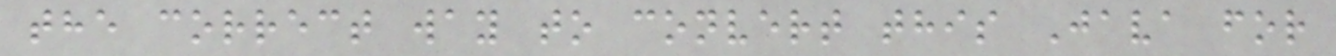the correct way to convert this Java for
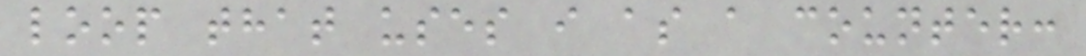loop that uses i as a counter:
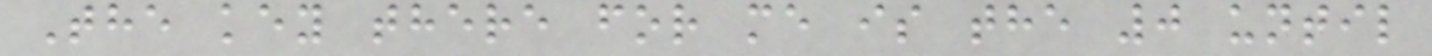The key there for me is the 0 until
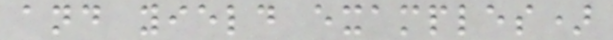and yield examples)
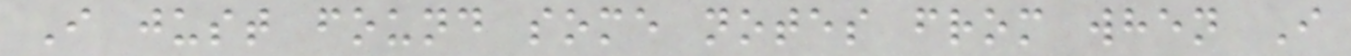I just found some notes from when I
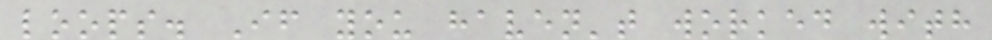loops. If you haven't worked with
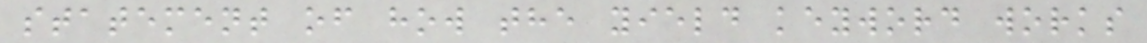statement of how the yield keyword works
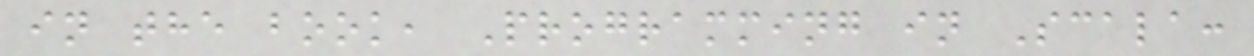in the book, Programming in Scala:
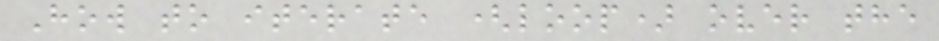How to iterate (loop) over the
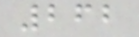262
